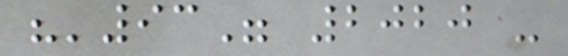"'93" 2020 -
